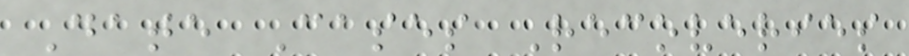Date Cases Recoveries
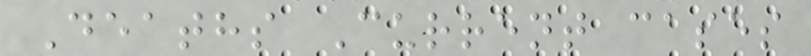Deaths Current cases
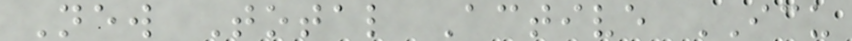New Total Active ICU
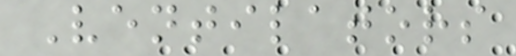Ventilators
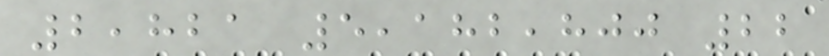2,821 5,182,800 22
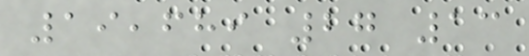19,689 27 13
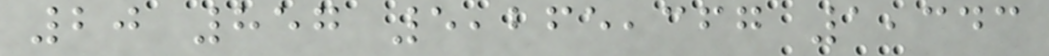20 857 5,265,367 1,343
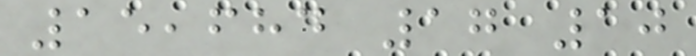15,684 17 10
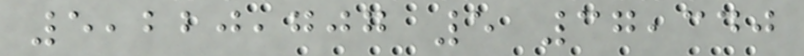5,220,707 5 37,340
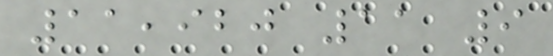11,920 11 9
